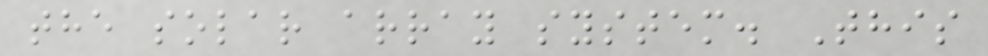the solar array system. This
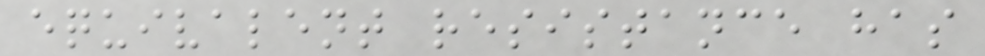equivalent resistance has
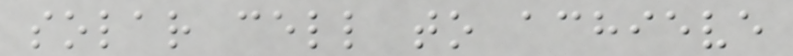solar cell to achieve
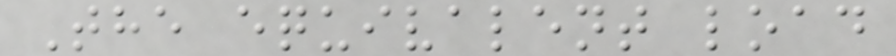The equivalent load
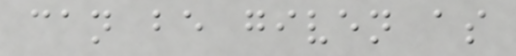can be given as
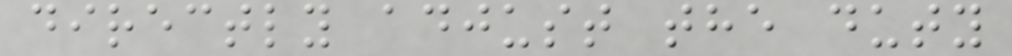directly adjust the duty
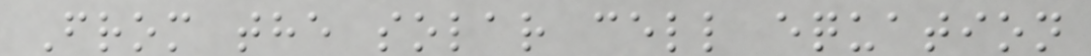From the solar cell equation
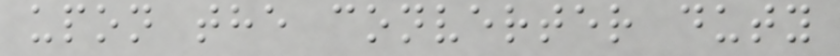upon the converter duty
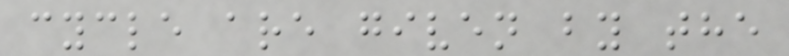cycle are given by the
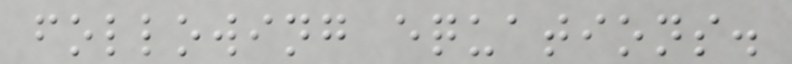following equations.
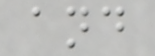and
